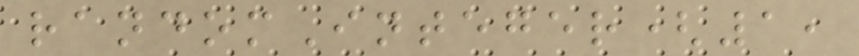randomInteger(1,
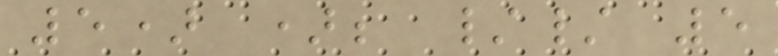5) ); // 5
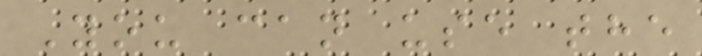You can use the
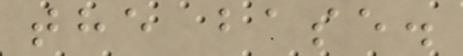the base.
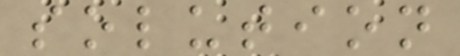solution
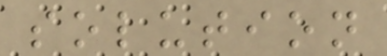solution
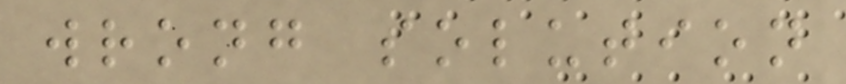wrong solution
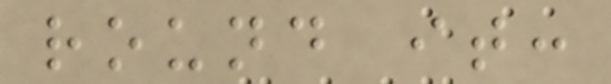round it:
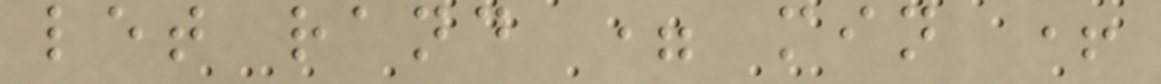let rand = min +
